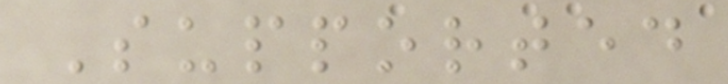Supported
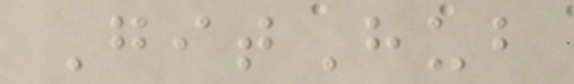GitHub
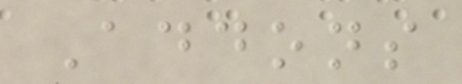Addons
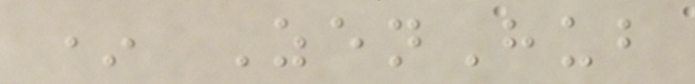* ZenHub
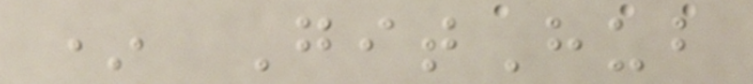* GitHub
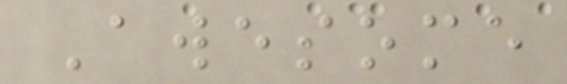Awesome
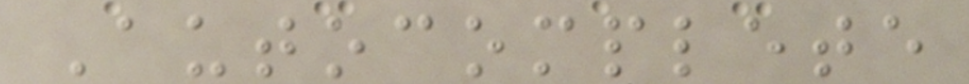Autocomplete
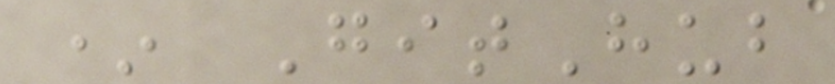* GitHub
